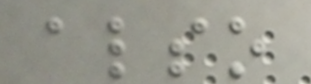also
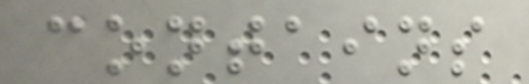contains
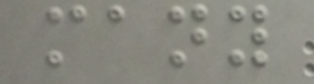many
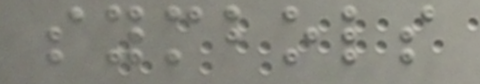symbols
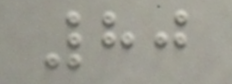80
